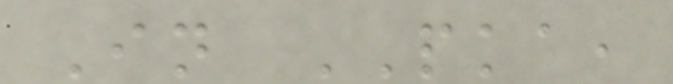In PKA,
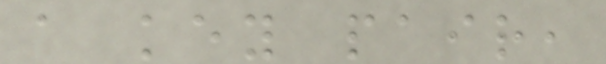a key pair,
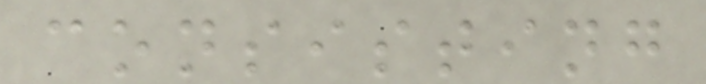consisting
